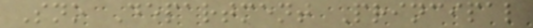Sno Department Principal
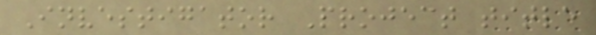Investigator Project title
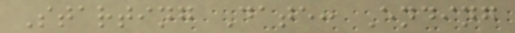Starting Date: Ending
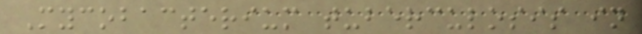Mycobacterium tuberculosis in
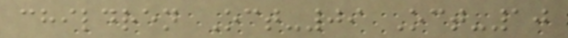children Oct-09 Oct-10
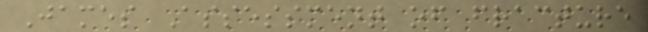James Assessment of fracture
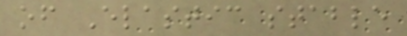of Elastic stable
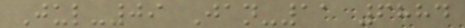Jul-09 Jan-11 6884
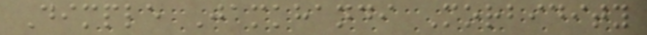Dimple Jamkhandi Morbidity
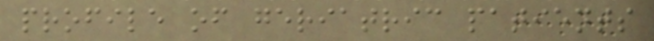profile of geriatric patients
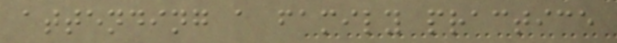attending a family practice
